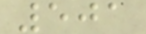501
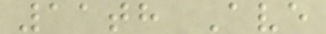11th Ave
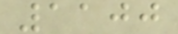1100
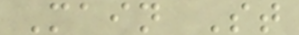Main St
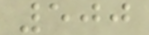500
